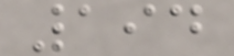194
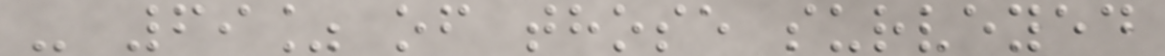- 69% of those surveyed
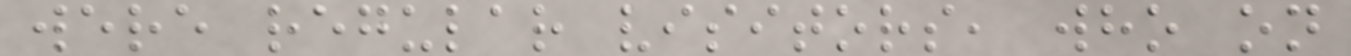were regular visitors, who on
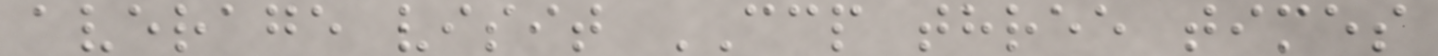average visit CCP three times
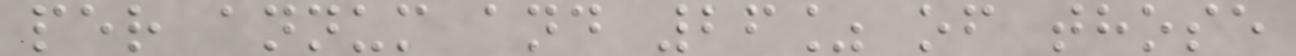per annum and 26% of those
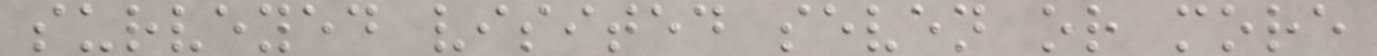surveyed visited seven or more
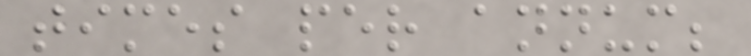times per annum;
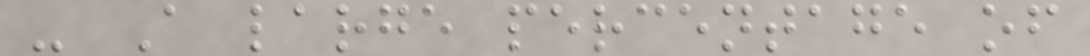- A large percentage of
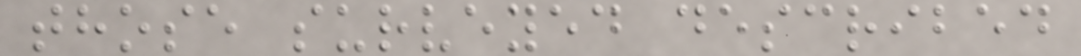those surveyed described
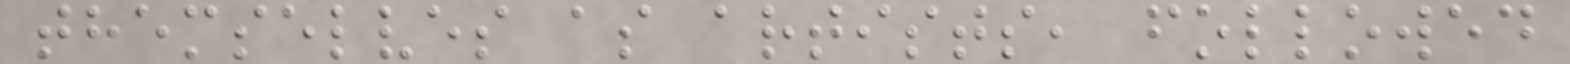themselves as artists, followed
